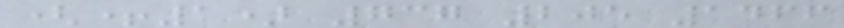(+1) 737 205 1466
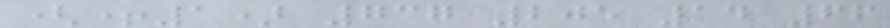(+1) 737 205 14 66
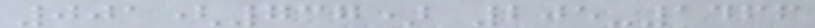001(737) 205-1466
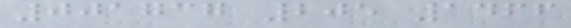001737 205 1466
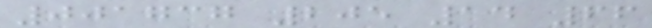001737 205 14 66
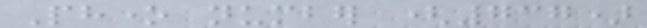Phone number (737)
